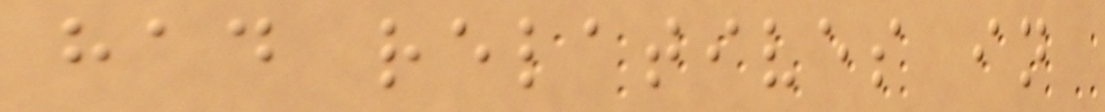had relatives in
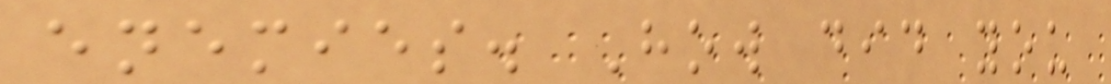enemies. How did you
